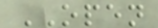OPEN
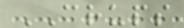CRUPS
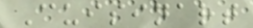Cuisinart
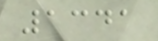1341
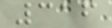316
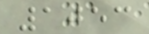1053
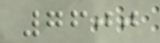7600
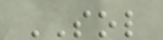SOL
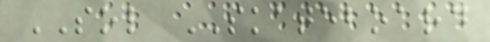SOL SKATEBOARD
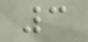3
